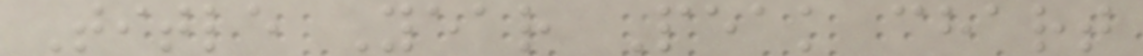Title Year Peak chart
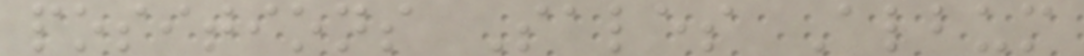positions Sales Album
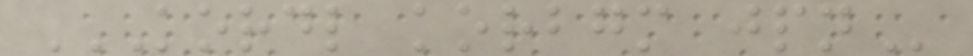KORDL KORBGM JPN
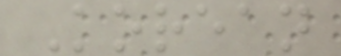Korean
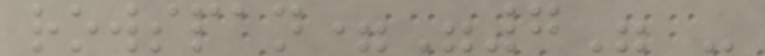rowspan="7" -
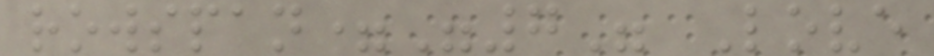rowspan="7" Love
